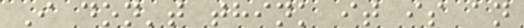I don't think it is an
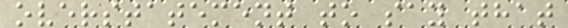overstatement to say that
